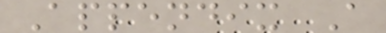Appendix A
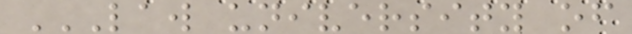LAW UNIVERSITY OF
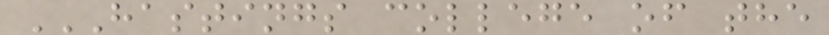HASTINGS COLLEGE OF THE
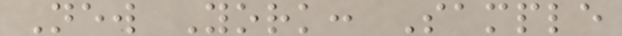New York: Sample
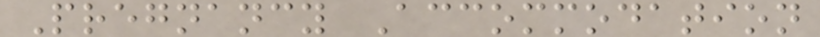Pregnancy Accommodation
